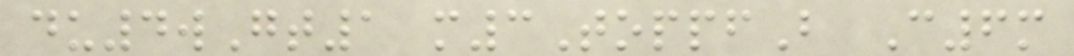du4wGt1 m3ToppfB C6m
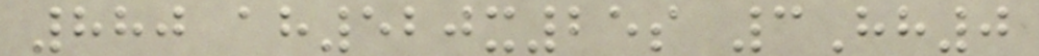880 ah520x25s 3Hh0
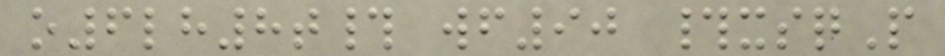o6lh8t# wf90 #xsqP
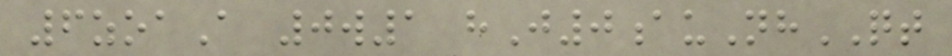6zoaA 0w1 hJ0auNhQT
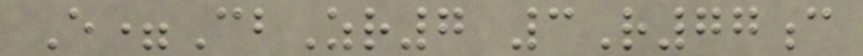E=CbZr7 3R77c
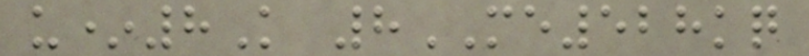u*8K 8ME528kq
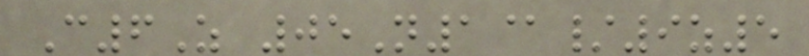C6Z 05N1@/9z5
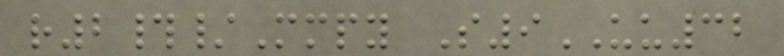r2#/Mmpy S9UU32
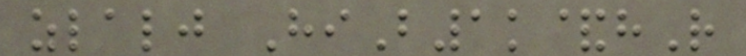zlalj HiB1k&hR
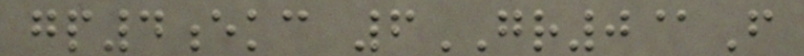gp4ekc 6GR0@F
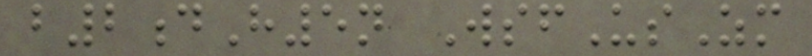b2dH5n WsfUsZm
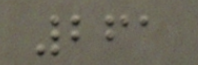261
